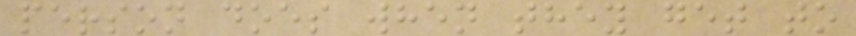person does when they get to
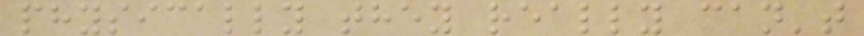physically they really can't
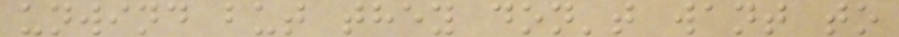unwind but they don't want to
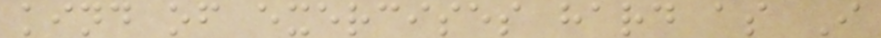kind of exercises hard as I
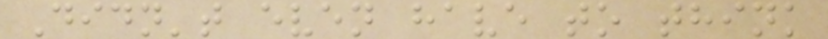Didn't even have to think
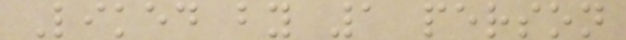Liked by 1 person
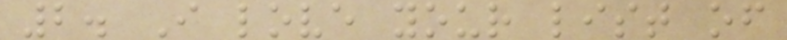2. I love your list of
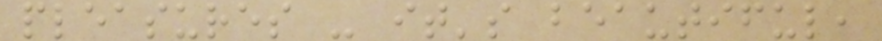pleasures - it's beautiful,
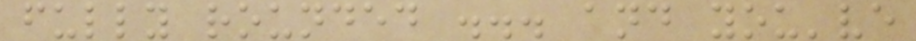fully rounded ... and you've
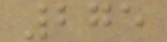275
